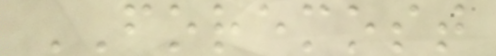FOREMOST
